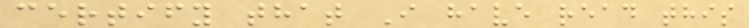certify that I have read this
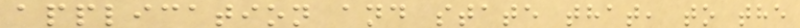application and state that, to the
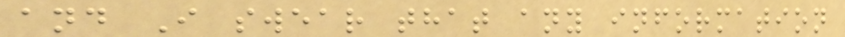and I swear that any information
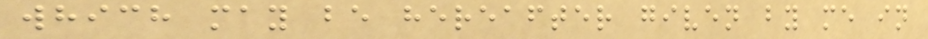which may be hereafter given by me in
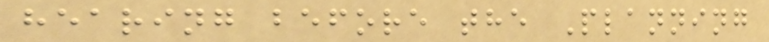hearing before the Planning
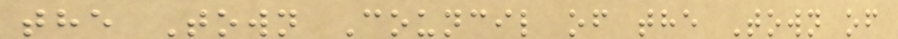the Town Council of the Town of
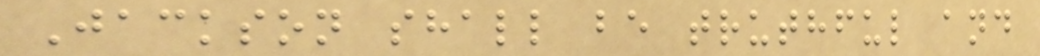Jackson shall be truthful and
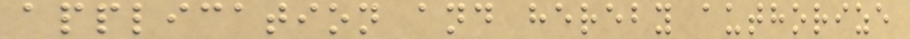application and hereby authorize
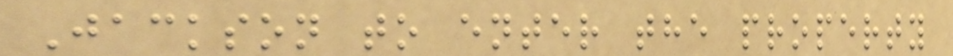Jackson to enter the property
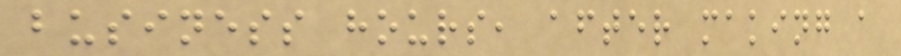business hours, after making a
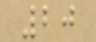20
